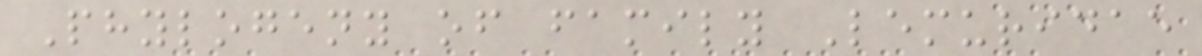Phylogeny of family Lemuridae
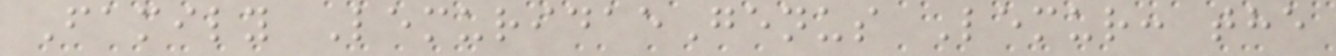Family LemuridaeGenus Lemur: the
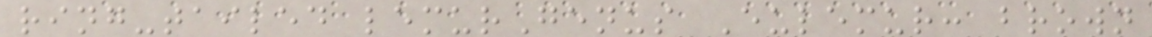ring-tailed lemurGenus Eulemur: brown
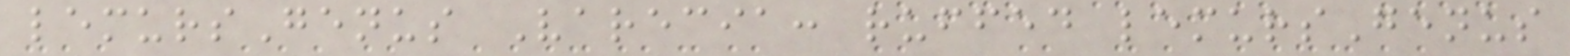lemursGenus Varecia: ruffed lemursGenus
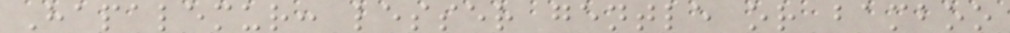Hapalemur: lesser gentle or bamboo
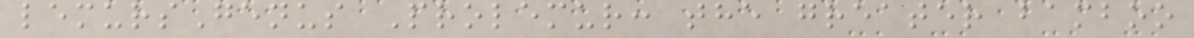lemursGenus Prolemur: the greater bamboo
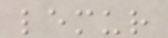lemur
